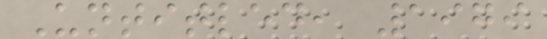Untitled, 1979
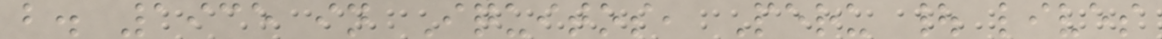b. 1935 in Iquitos, Peru | lives
